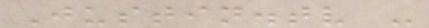Justin.tv -
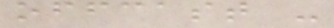offcast -
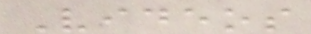Videos
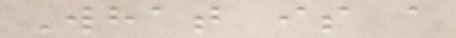What is a
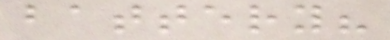battery?
